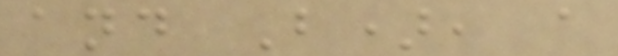and B), a
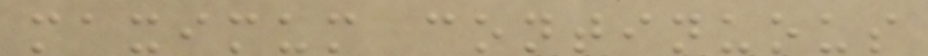maximum continuous
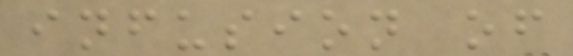infusion of
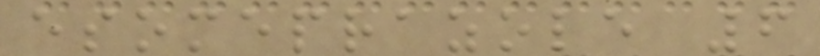esomeprazole 6
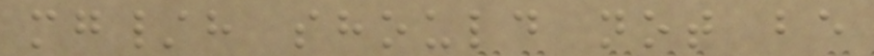mg/h should not be
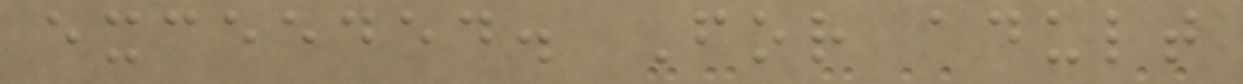exceeded. For adult
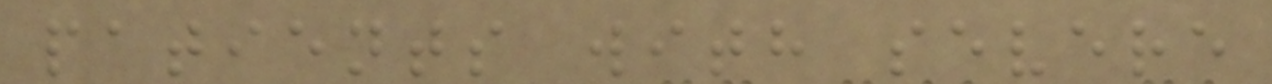patients with severe
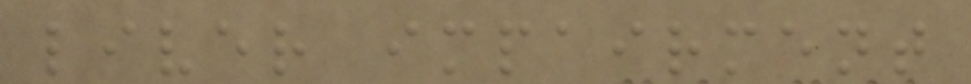liver impairment
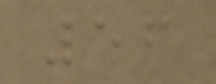56
